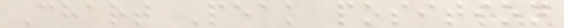Chart Peak position
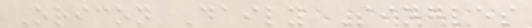Oricon Daily Singles
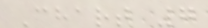Chart 7
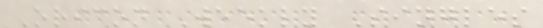Oricon Weekly Singles
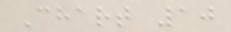Chart 10
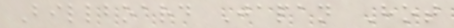Billboard Japan Hot
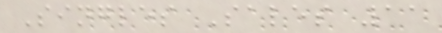Singles Sales 11
